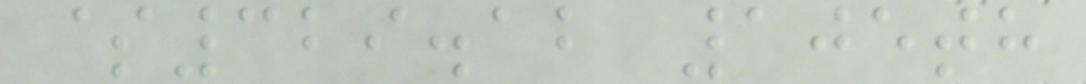$329.12 105th
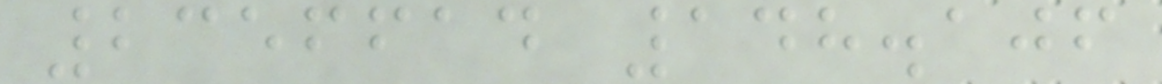2356614 148.106
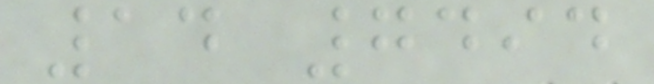14 7494
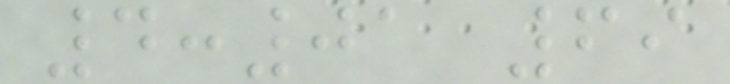4:01 69
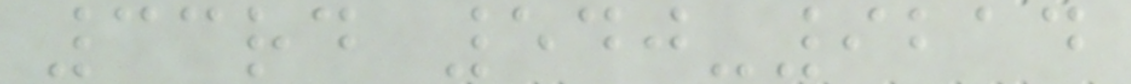33rd 540-9214
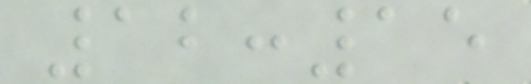12:15
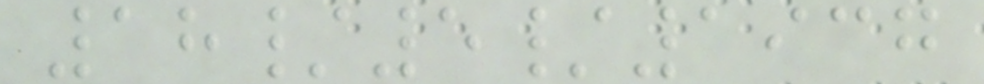18/5/1937
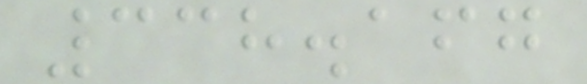338.167
